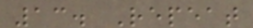13. Repeat
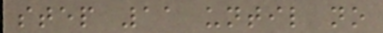step 11 until no
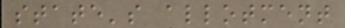state's allotment
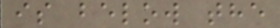is below the
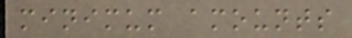minimum amounts
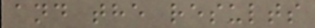and the results
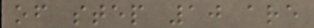of step 10 are
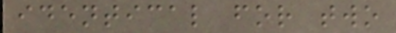identical for two
